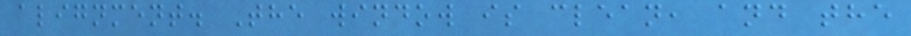alignment. The window is clean, and the
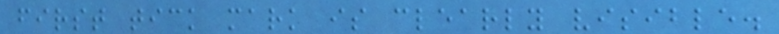first tick mark is clearly visible.
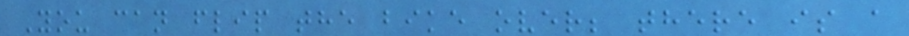You can flip the bike over; there is a
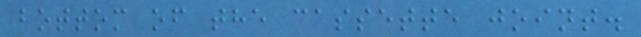bottom of the cassette joint.
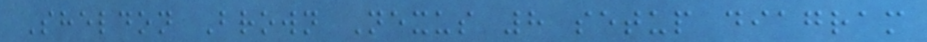Sheldon Brown Nexus 8 setup diagram
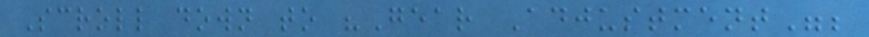Scroll down to "Gear Adjustment";
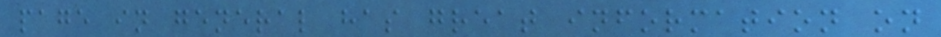page in general has great information on
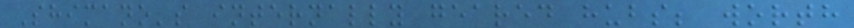Shimano's internally geared hubs; worth
